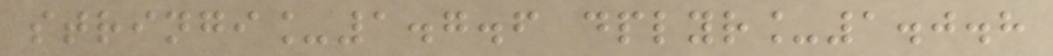stringi_1.7.6 dplyr_1.0.8
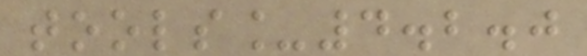tools_4.2.0
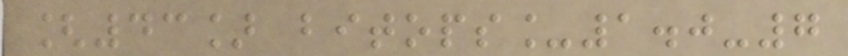[43] bitops_1.0-7
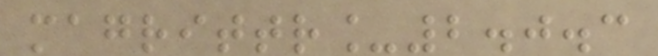magrittr_2.0.3
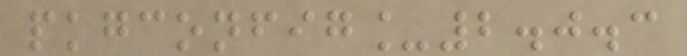pkgconfig_2.0.3
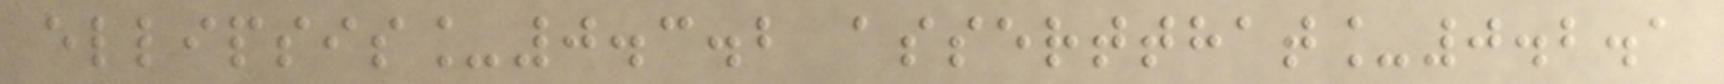ellipsis_0.3.2 assertthat_0.2.1
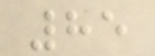85
